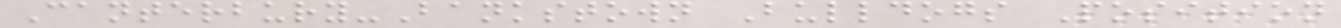Canterbury-Bankstown Bulldogs Position
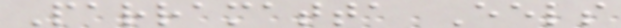Parramatta Eels
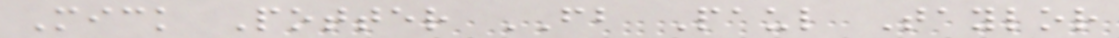Mick Potter FB Paul Taylor
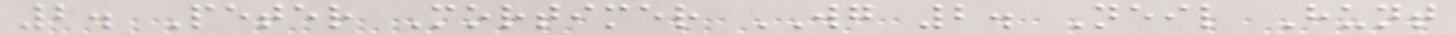2. Peter Mortimer WG 2. Neil Hunt
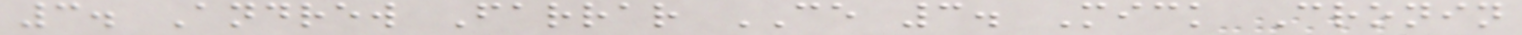3. Andrew Farrar CE 3. Mick Cronin
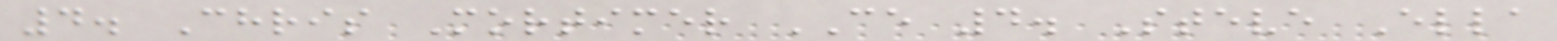4. Chris Mortimer CE 4. Steve Ella
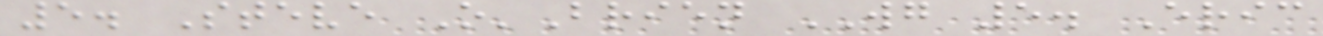5. Steve O'Brien WG 5. Eric
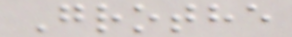Grothe
